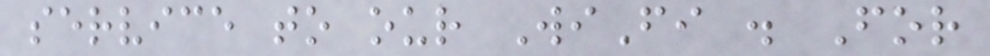service to our WiFi . For
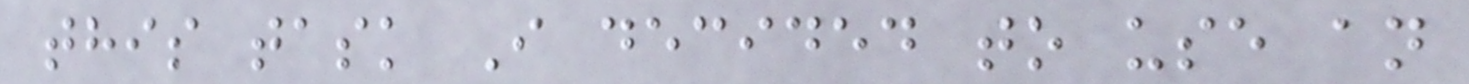this task I decided to use an
